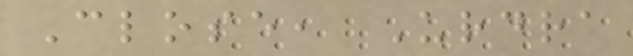Close, Urdra
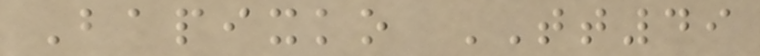Bapixko TT49
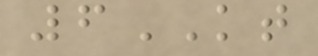6KT
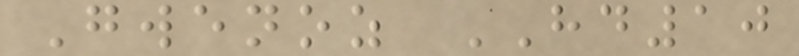Gwenoz HD10
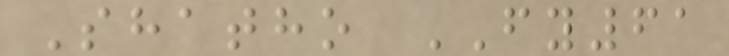Shatho FY61
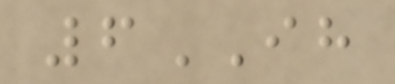6IH
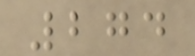274
